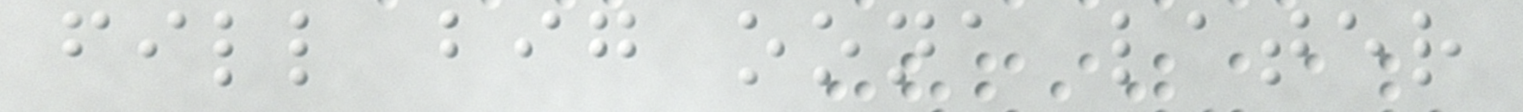fill big oona later
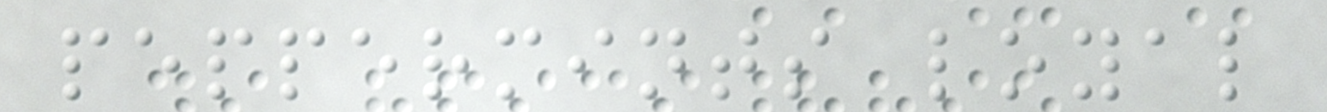peppermints loyal
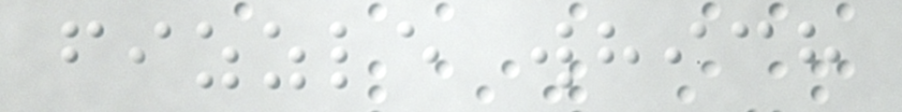fizzle which
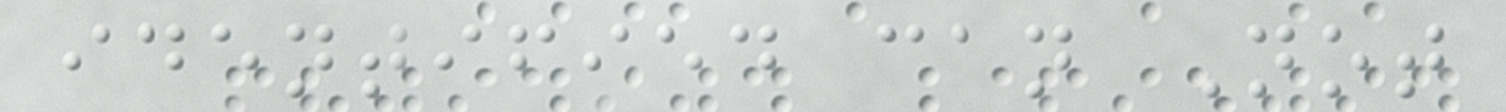identified can Not
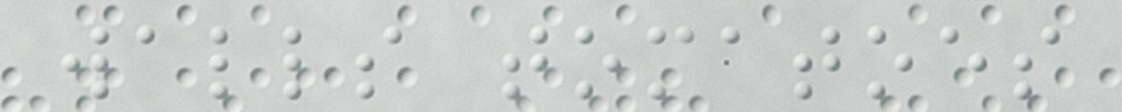walls tomatoes
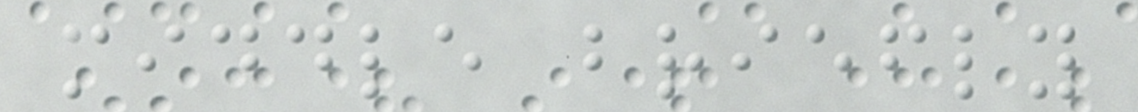middle briefly
